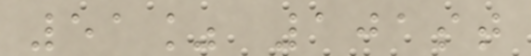51% 101st
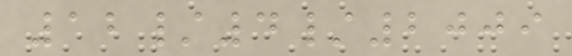12/4/2009
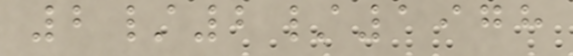2/2/1978
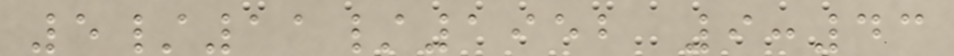5/11/1952 9:43
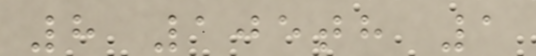8 105th 1
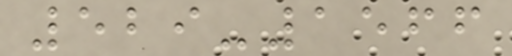529-1566
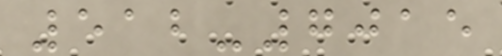512-7015
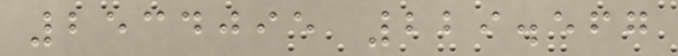2534095 229.567
